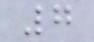7
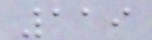119
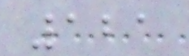121
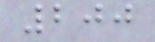200
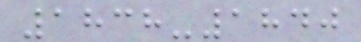1838-1840
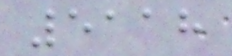5118
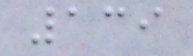139
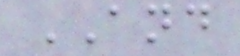AND
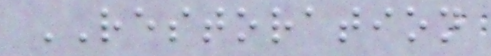RESTORATION
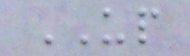UP
